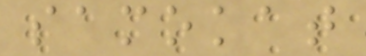samokat
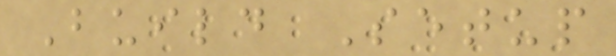Build Setup
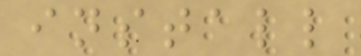install
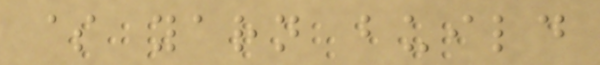$ yarn build
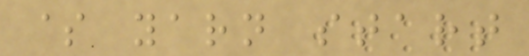$ yarn start
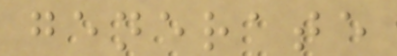generate
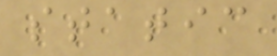static
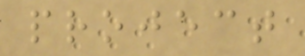project
